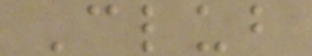Club
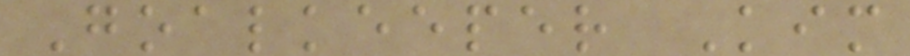Goalkeeper Kim
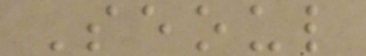Seoul
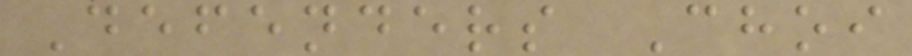Defenders Choi
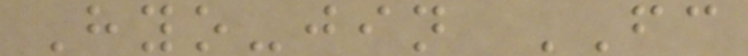Hyo-jin FC
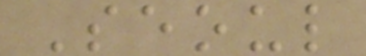Seoul
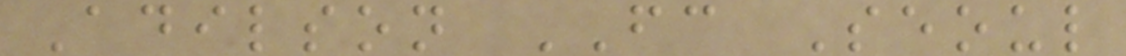Adilson FC Seoul
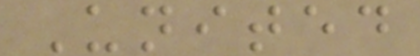United
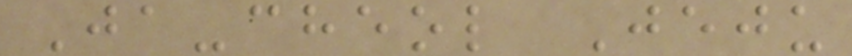Ja-cheol Jeju
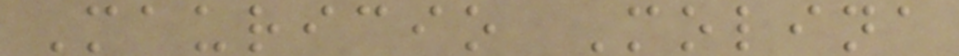Mauricio Molina
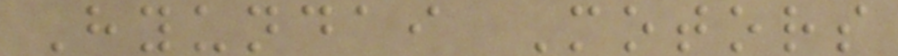Hyundai Motors
